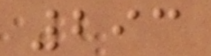293
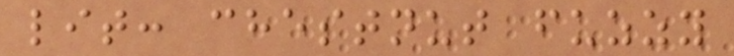lit: chestnut fuzzy
